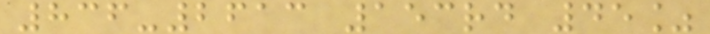836-2613 153rd 45%
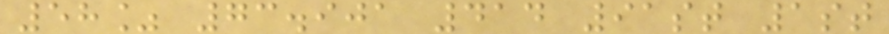58% 73.901 414 91st 1st
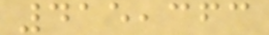415,363
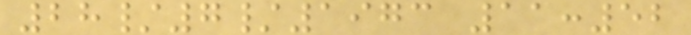28/7/1973 11:52
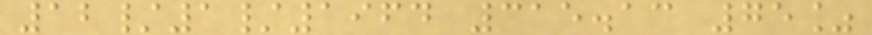12/1/1964 315.13 75%
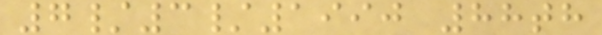7/3/1990 88th
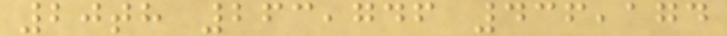20th 263,746 436,174
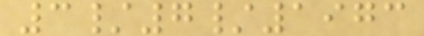3/7/1973
